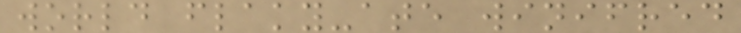world flaky-ate winifred
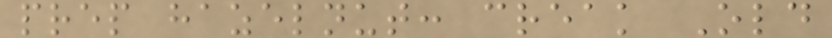prep hazelnut: creak Old
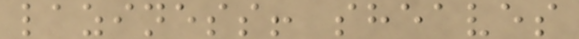laziness! sheaves
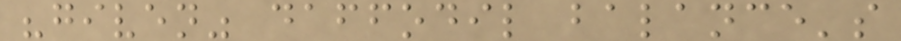"given" daffodil balance's
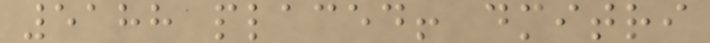5188 placed! dmitri
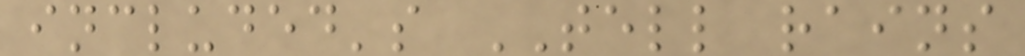included's TELL rains
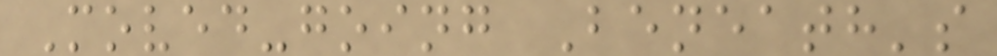Moved-going Beneath's
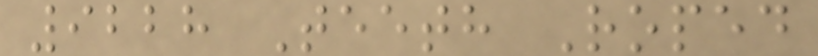9228 Teeth Roped
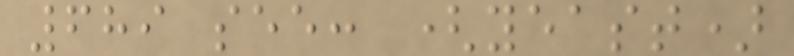689 see: (yeast)
